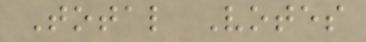Total Votes
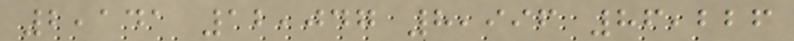2,141 12,047 8,996 86,226
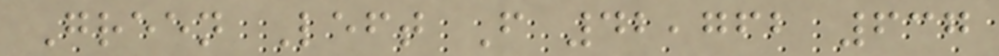Green Left F 42,762 637
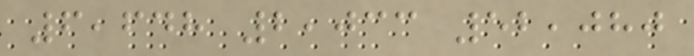6,648 2,033 52,080
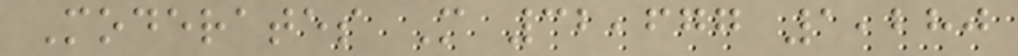Moderates M 32,677 1,280
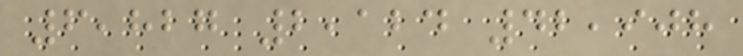6,827 2,124 42,908
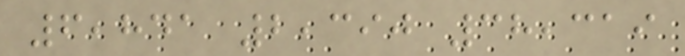6,841 2,390 38,319
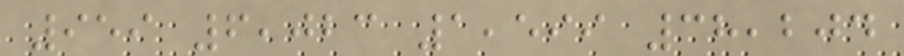959 6,023 1,599 38,204
